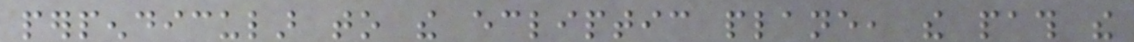perpendicular to the ecliptic plane, the path the
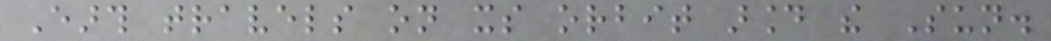Earth travels on its orbit around the Sun.
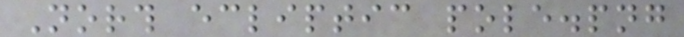North ecliptic pole.png
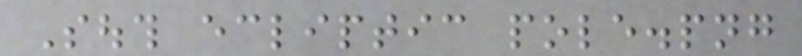South ecliptic pole.png
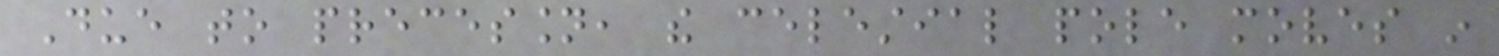Due to precession, the celestial pole moves in
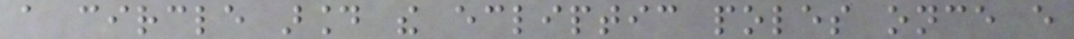a circle around the ecliptic poles once every
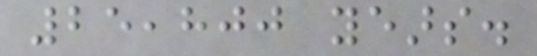25,800 years.
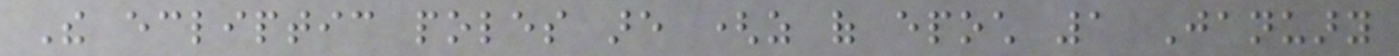The ecliptic poles are (as of epoch 1 January
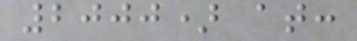2000) at:
